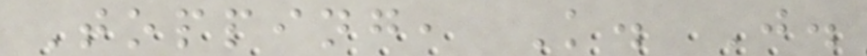Topping, K. J.
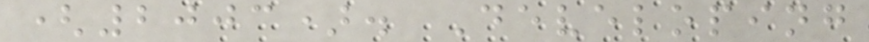(2003). Developing
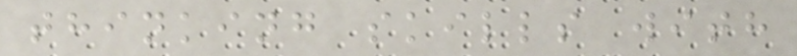thinking skills with
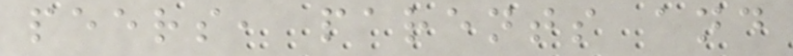peers, parents and
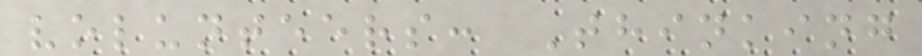volunteers: Thinking
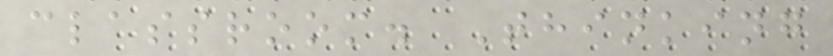classroom. Thinking
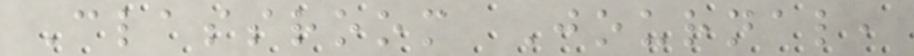Classroom Journal,
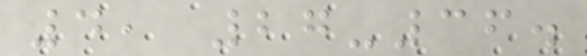4, 27-36.
